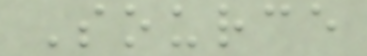Source
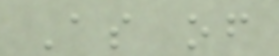As of
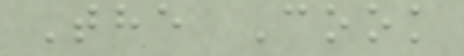The Cook
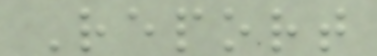Report
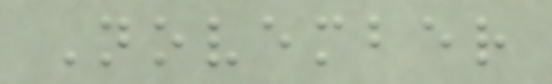November
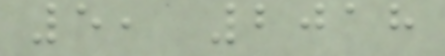5, 2018
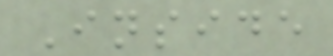Inside
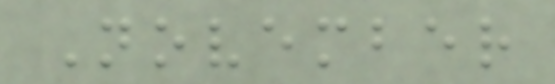November
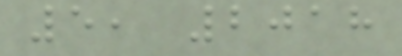5, 2018
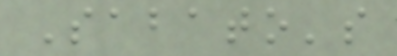Sabato's
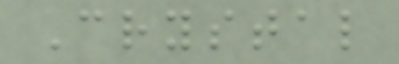Crystal
